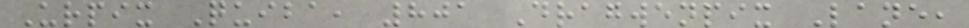Urpix Quiba, 801 Dragwenpix Lane,
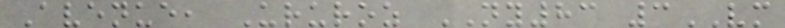Avenue, Ururoz NY83 3VM
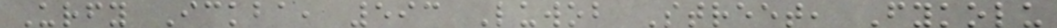Urfy Ickba, 593 Luwob Street, Fykolu
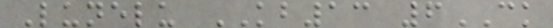Lunelu KB13 6CK
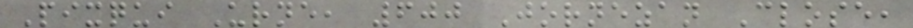Pixqui Urne, 600 Jornezan Close,
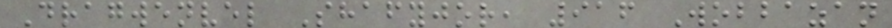Dragwenvel Shafyjor, 916 Wobbazan
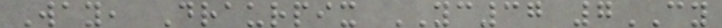Way, Draurpix YC37 7CY
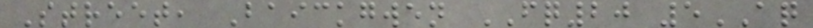Street, Baickgwen FQ20 5AQ
